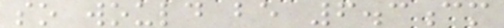so would be 6.3cm
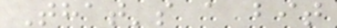That's a bit
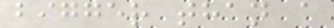bigger than a
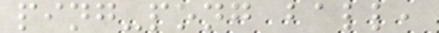ping-pong ball,
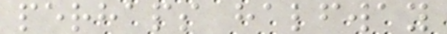perhaps halfway
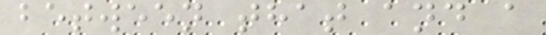between that and a
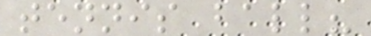tennis ball?
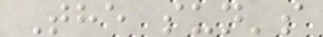The sun's
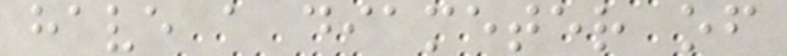have a diameter of
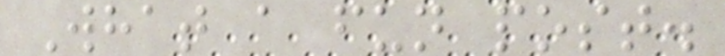What a fun post.
